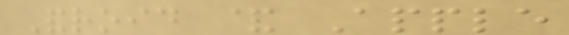Android & Apple
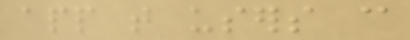app that users can
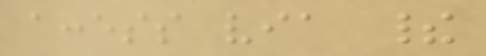access via their
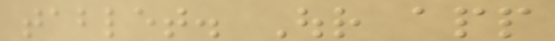tablet. Our app
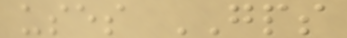uses GPS
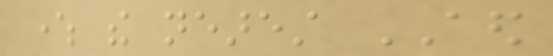where the nearest AED
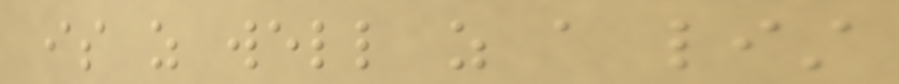is as well as a list
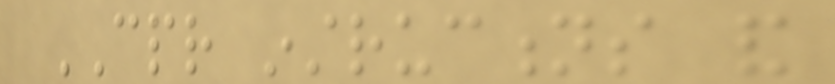CPR instructions and
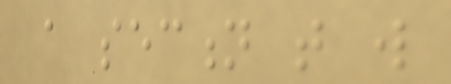a section that will
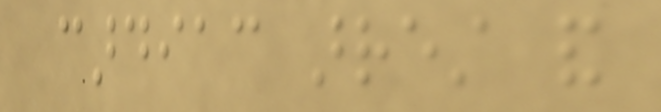cardiac arrest and
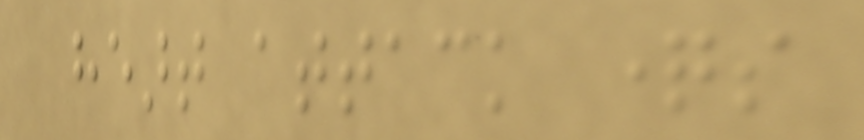heart attack questions
